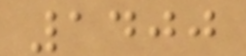1400
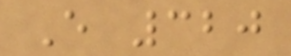E 320
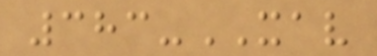383-XAV
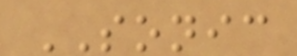SONIC
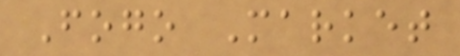Fogo Market
